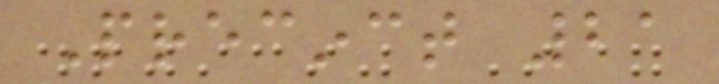Precinct 21
